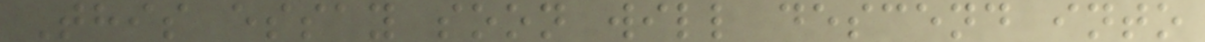This essay soon will descend into
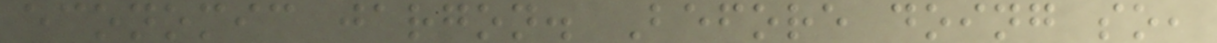economic jargon. Before doing so,
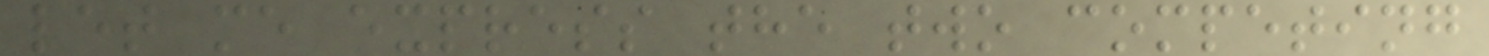let me express the two competing
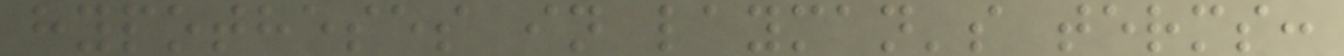hypotheses in layman's terms:
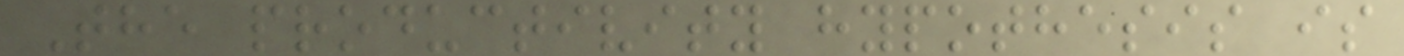The productivity hypothesis is
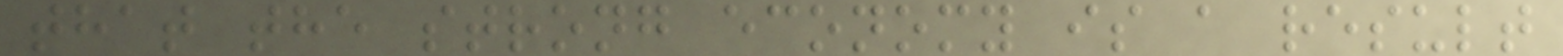that the strong economy is a result
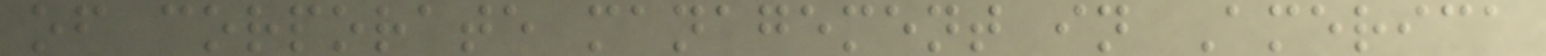of corporate management in America
